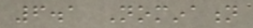6.1 Nomination
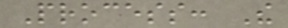Process: The
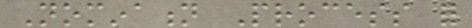Nomination Process for
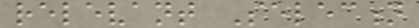relevant Selection
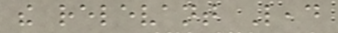the relevant Lead
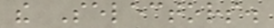the Selectors.
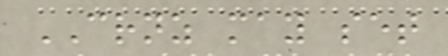CRNZ may set
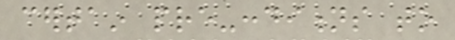certain pre-conditions to
